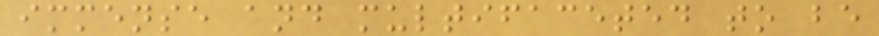immense and multifaceted to be
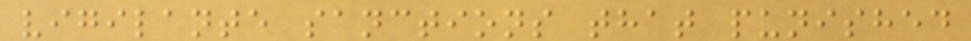vigilante sanctions that punished
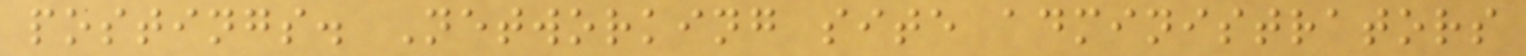postings. Networking site administrators
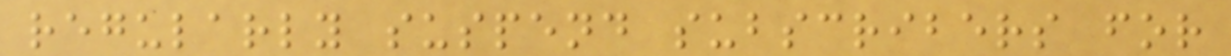regularly suspend subscribers for
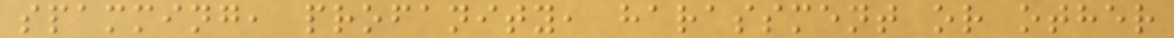spamming, profanity, harassment or other
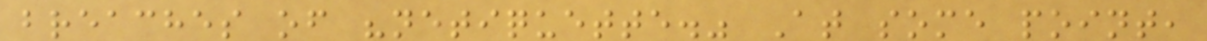breaches of "netiquette." At some point,
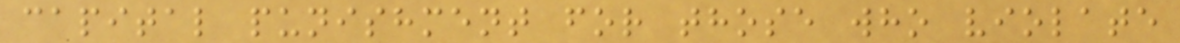capital punishment for those who violate
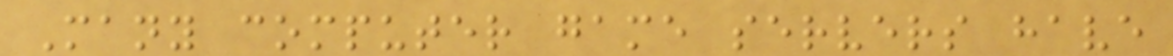Many computer game servers have
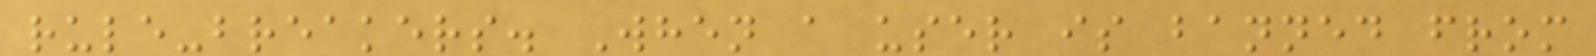rule-breakers. When a user is banned from
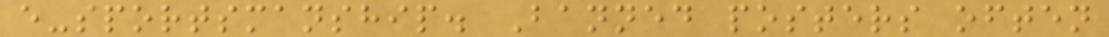e-sportsmanship. Banned posters often
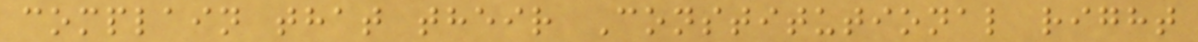complain that their Constitutional right
